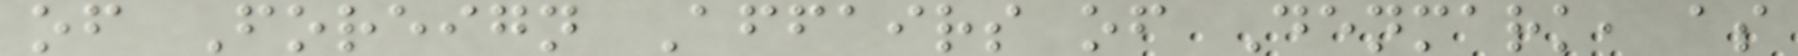of Foreign Affairs of Denmark, as
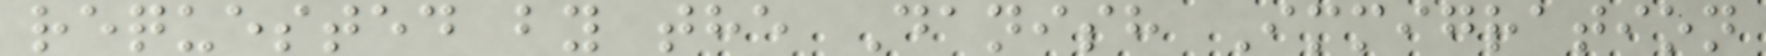requested by the Danish Immigration
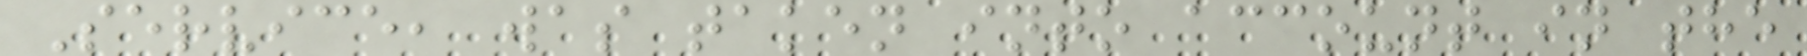Service, was taken into account in the
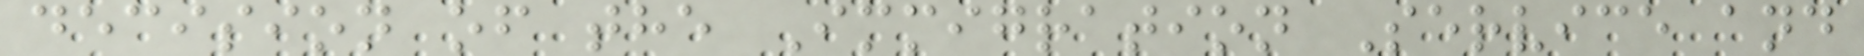decision of the Immigration Service and
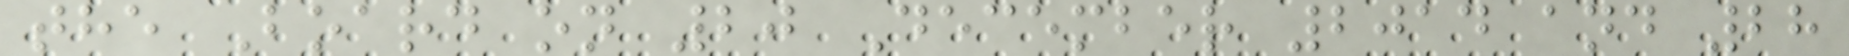the Board on 20 December 2014 and 28
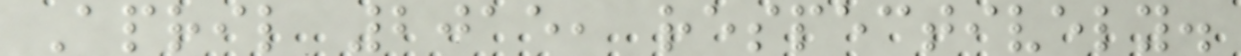April 2015, respectively.
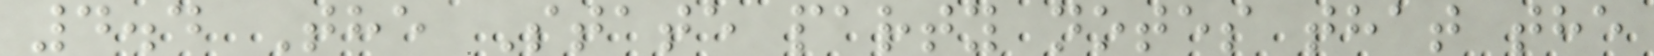4.4 The State party notes that the
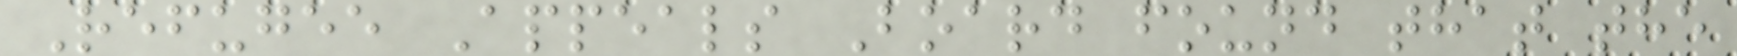Refugee Appeals Board found that the
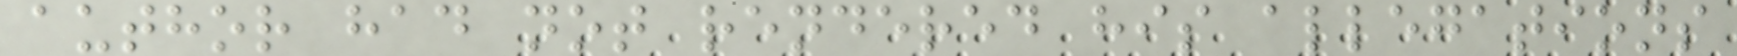author had not rendered his allegations
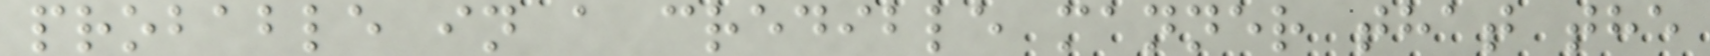probable in a credible manner that the
